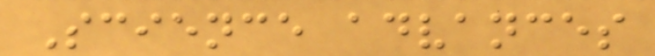Science advances
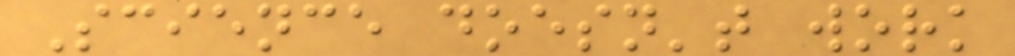Science doesn't work
